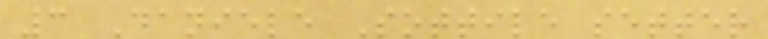3 Daniele Sottile setter
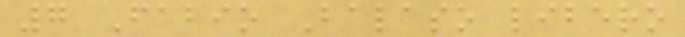7 Fabio Balaso libero
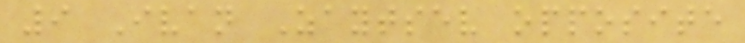9 Ivan Zaytsev opposite
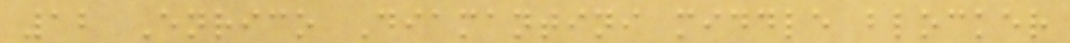12 Enrico Diamantini middle blocker
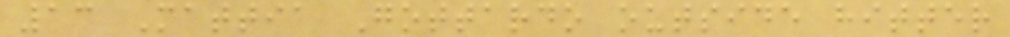13 Mattia Gottardo outside hitter
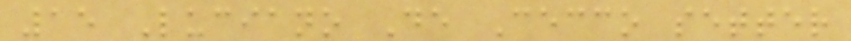15 Luciano De Cecco setter
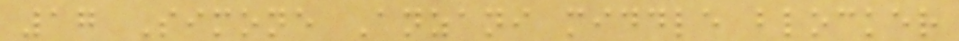17 Simone Anzani middle blocker
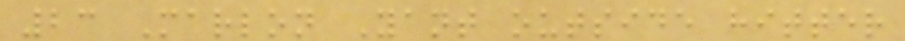23 Marlon Yant outside hitter
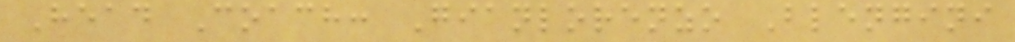Head Coach: Gianlorenzo Blengini
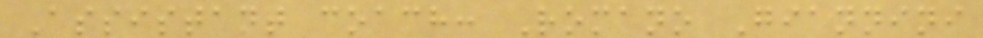Assistant coach: Romano Giannini
